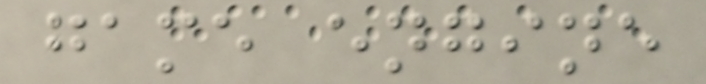game engine
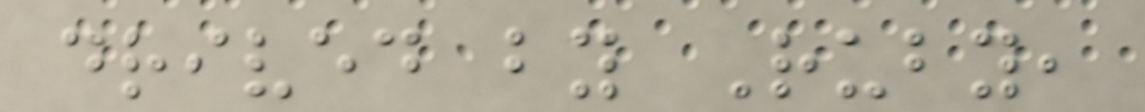drived by Ruby,
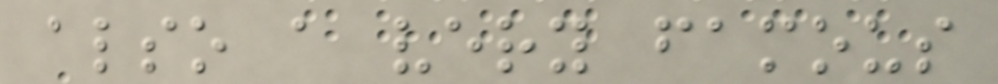also a very famous
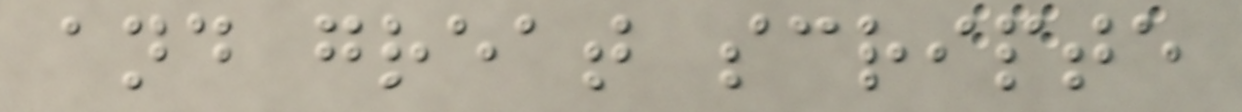and great scripte
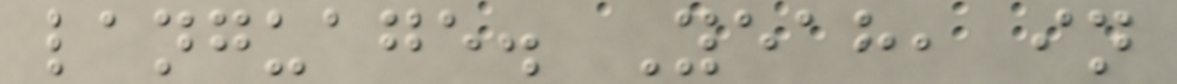language. Yeah, in
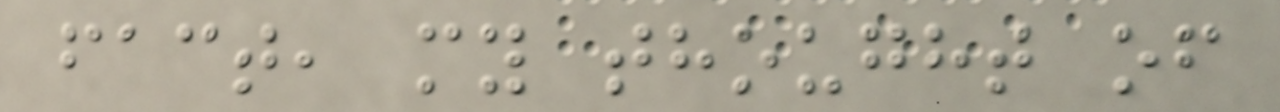fact, my thought of
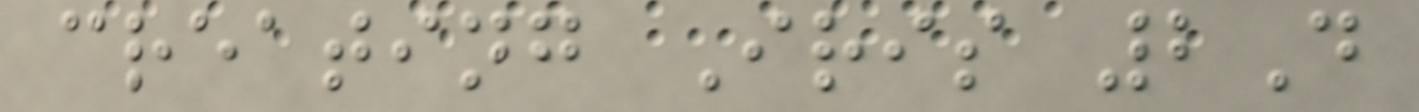creating Iris 2D
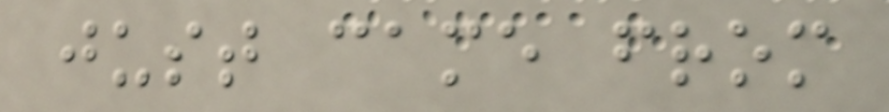just came from
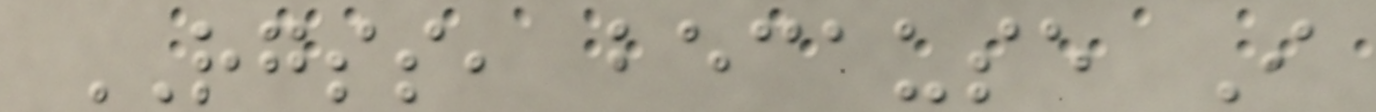RGSS, because I
